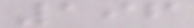196
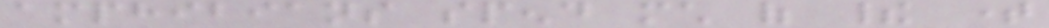amphibians spend much of their time
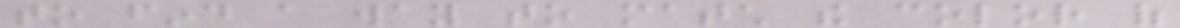to find a way to match the color of
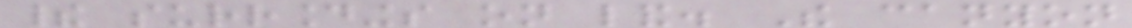their surroundings on land. The canyon
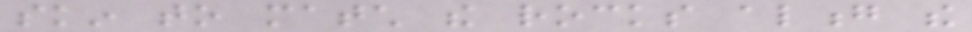skin to match the rocks along the
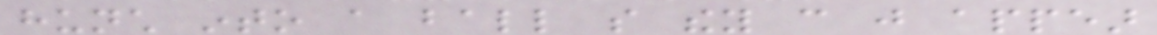hunch into a ball so they can just appear
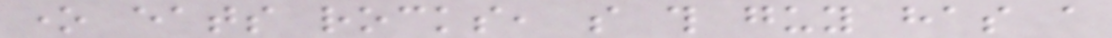one eats rocks, so this guy has a
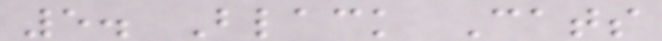5. Black Cats
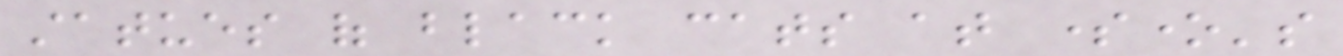statues of black cats at someone's
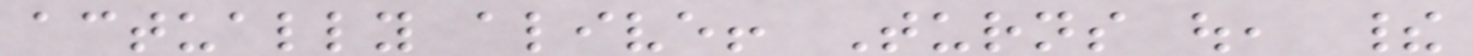actually alive! Turns out, their
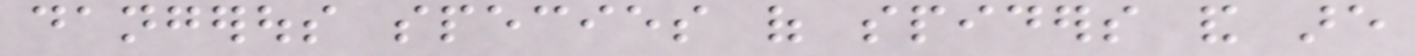dangerous species of spiders and are
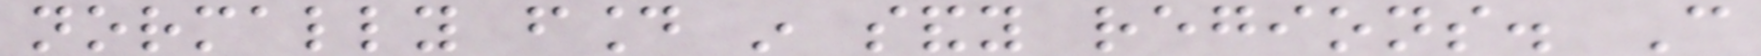normally found in sandy regions. Can
